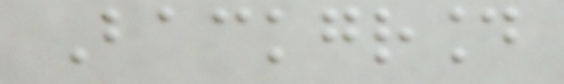Background
